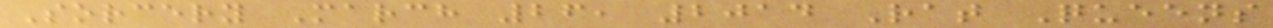Sorcery March 26, 2014 Rat Queens
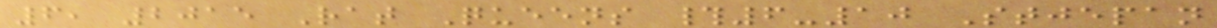6, 2015 Rat Queens #6-10 Stjepan
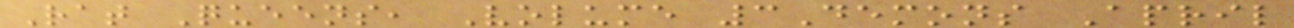Rat Queens, Volume 3Demons April
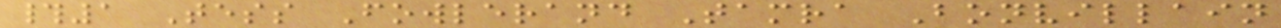#1 Tess Fowlerand Tamra Bonvillain
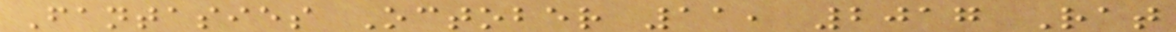Fantasies October 11, 2017 Rat
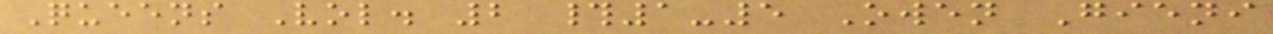Queens Vol. 2 #1-5 Owen Gieni
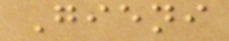Gieni
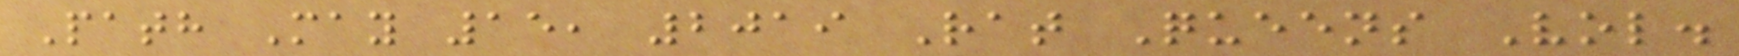Path May 15, 2019 Rat Queens Vol.
